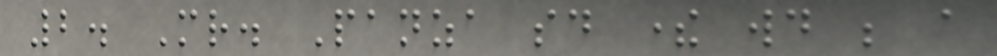2. Mr. Panza said there would be a
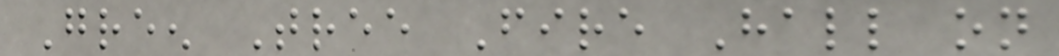Green Tree Fire Hall on
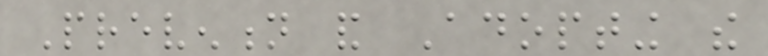Prevention and Adopting the
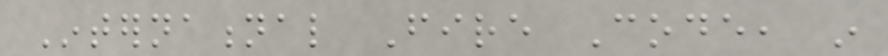International Fire Code, in
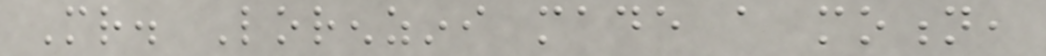Mr. Lorenzini made a motion,
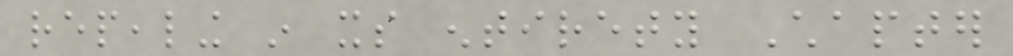repealing in its entirety Chapter
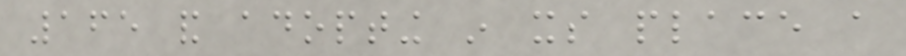165 and adopting in its place a
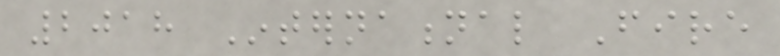2018 International Fire
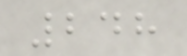248
